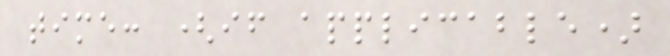time: (if applicable)
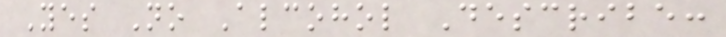Yes No Alcohol Describe:
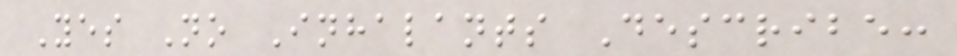Yes No Inhalants Describe:
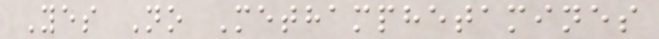Yes No Methamphetamines
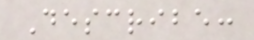Describe:
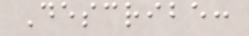Describe:
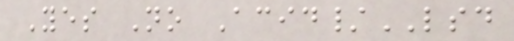Yes No Acid/LSD
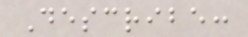Describe:
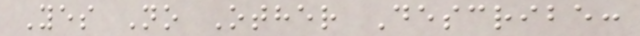Yes No Other Describe:
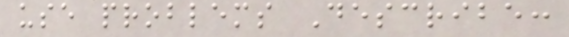use problems Describe:
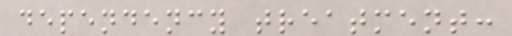dependency treatment:
